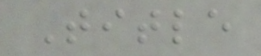Title
